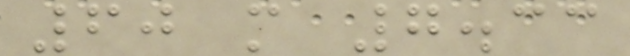60 m 7.33
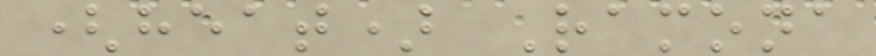(heat) Ramona
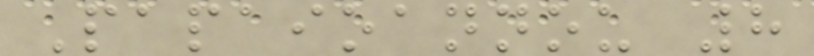Papaioannou 8
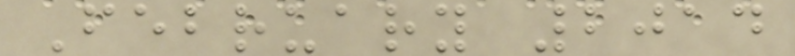February 2014
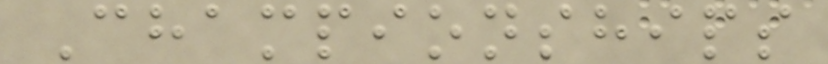Championships
